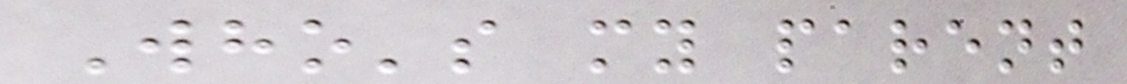Who's my parent
